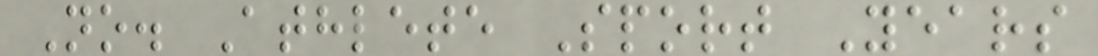No. Athlete Sport Years
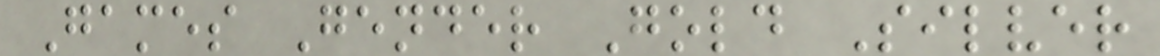Games Gender Gold Silver
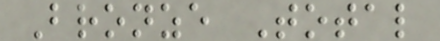Bronze Total
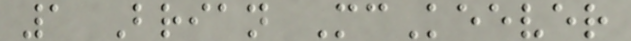1 Brian McKeever
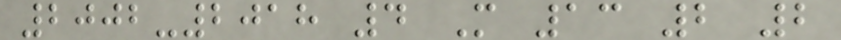2002-2018 4 M 13 2 2
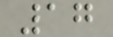17
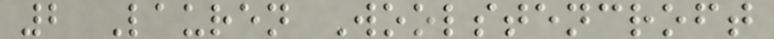2 Lauren Woolstencroft
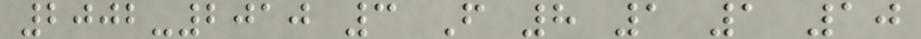2002-2010 3 F 8 1 1 10
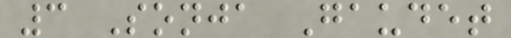3 Sonja Gaudet
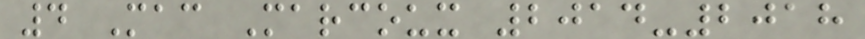4 Mac Marcoux 2014-2018
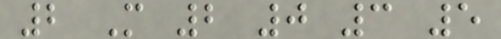2 M 2 0 3 5
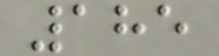185
